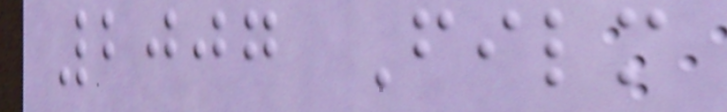2007 Film
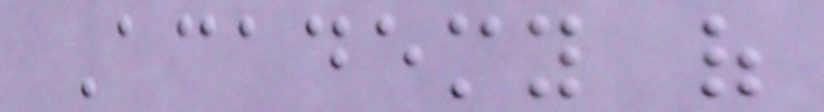Academy of
